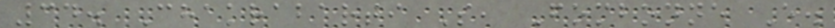34. Chakrabarti S, Fombonne E.
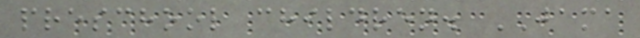preschool children. JAMA
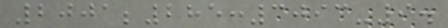2001;285:3093-9.
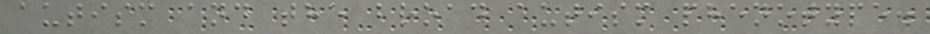autism and the broad autism phenotype.
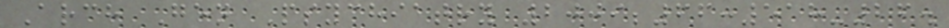Arch Gen Psychiatry 2009;66:518-26.
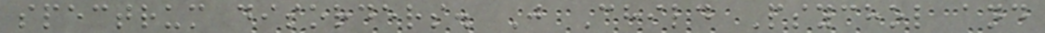spectrum disorders. J Child Psychol and
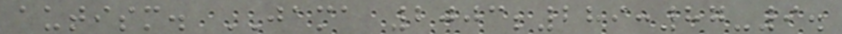autism. JAMA 2003;289:87-9.
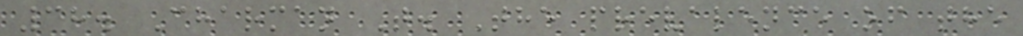38. Charman T. The prevalence of the
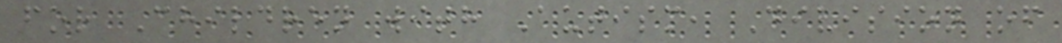for Children with Autism, Division of
